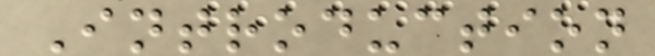Introduction
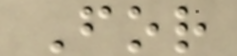For
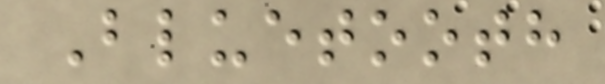Bluetooth
